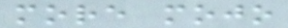more mojo
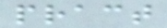pract
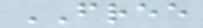FREE
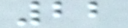22
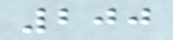200
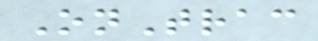OnTrac
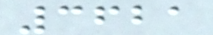3621
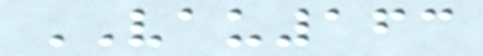VAU163
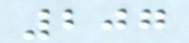207
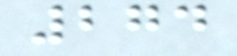274
